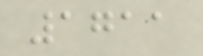1711
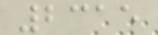2315
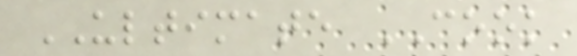ULTIMATE COOK
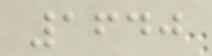1640
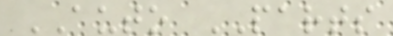AUTO PARTS
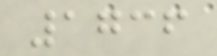1736
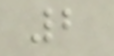2
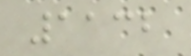1132
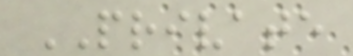PRIVATE
